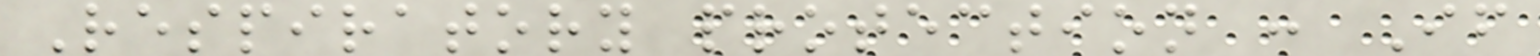Respiratory protection : If
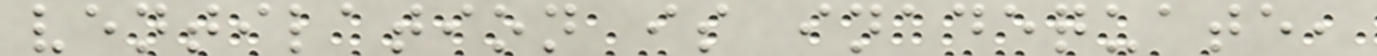ventilation is inadequate,
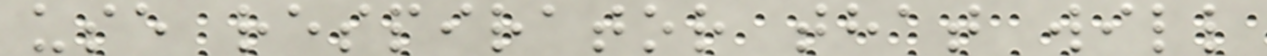use respirator that will
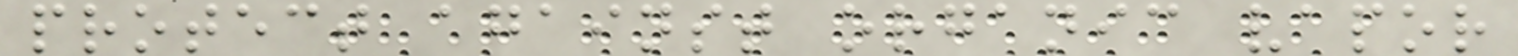protect against organic vapor
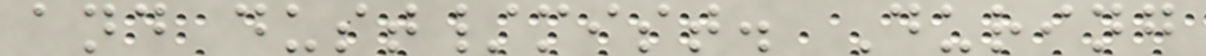and dust/mist. During
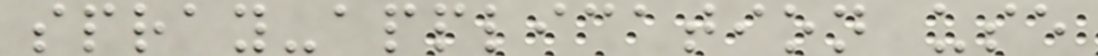spray-application use
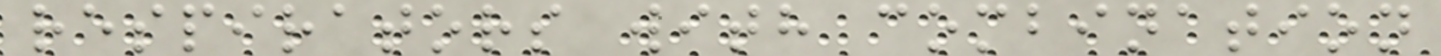respirators with combination
